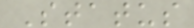Status
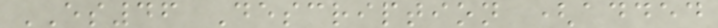ES46 Description (added
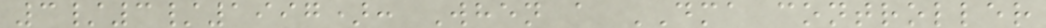3/3/1997): When a DMA controller
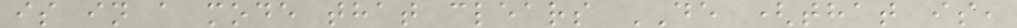is in a mode that clears DE (that is,
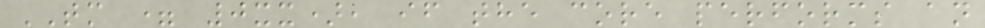TM = 0xx), if the core performs an
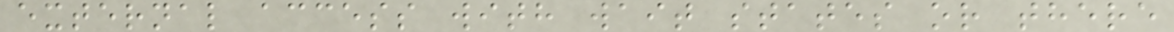external access with wait states or there
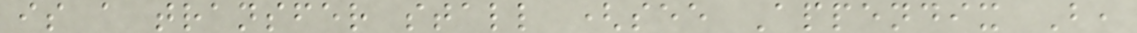is a transfer stall (see Appendix B,
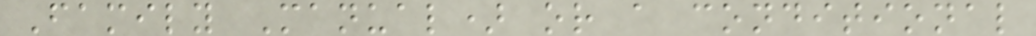Family Manual) or a conditional
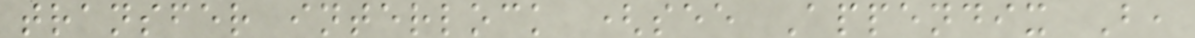transfer interlock (see Appendix B,
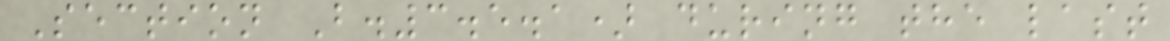Section B.3.5.1) during the last
